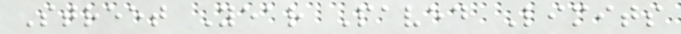Street Year Paved Limits
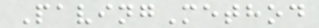PavingMethod
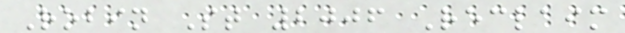Robin St 2006 Reclaim
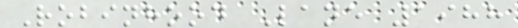Robinhood Lane 1988
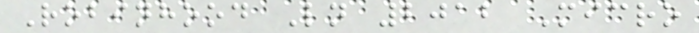Robinhood Ln 2012 Micro
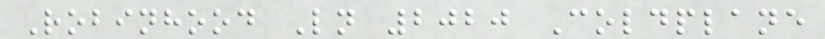Robinhood Ln 2020 Coldplane
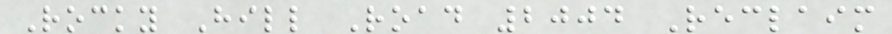Rocky Hill Road 2004 Reclaim
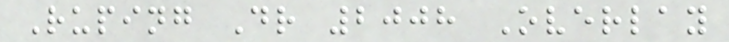Ruping Dr 2008 Overlay
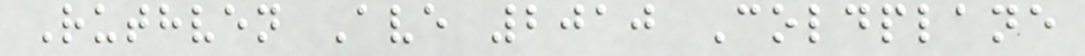Ruthven Ave 2010 Coldplane
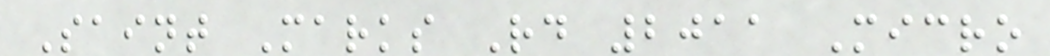Saint Marks Rd 2011 Micro
